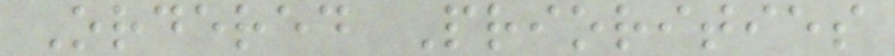Ordered Priorities
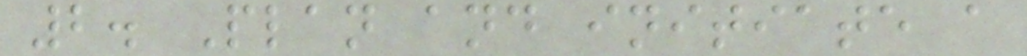2. Plan and initiate a
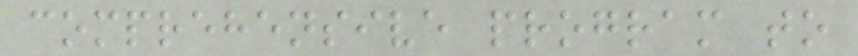comprehensive program to
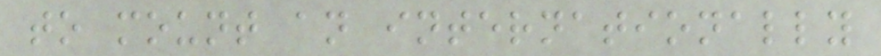to mount an internationally
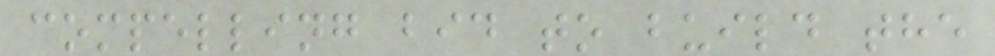compelling bid to build the
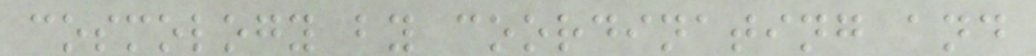cosmology by coordinating and
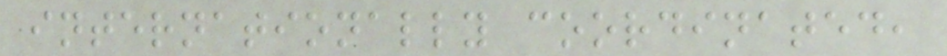internationally coordinated,
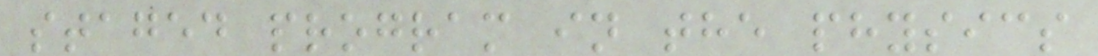staged program in the physics
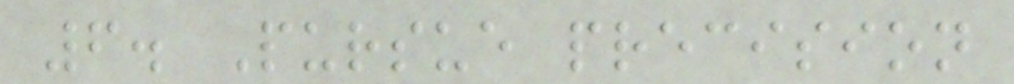6. Pursue precision
